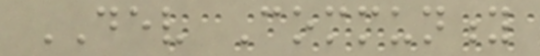DEV Community
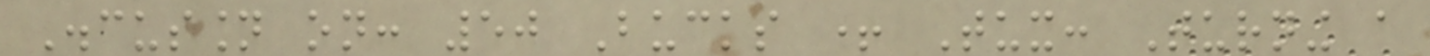Discussion on: 50 Bucks + Tux: Turning a
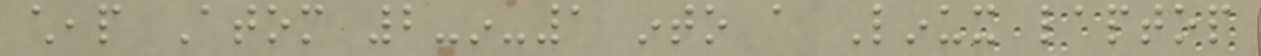cheap Atom 2-in-1 into a Linux laptop
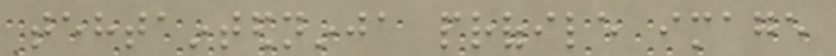tehtaintedninja profile image
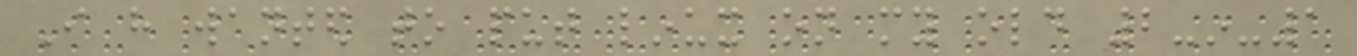I have wanted to put linux on my old 2-in-1
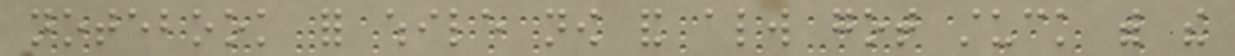notebook for while now and always got stuck with the
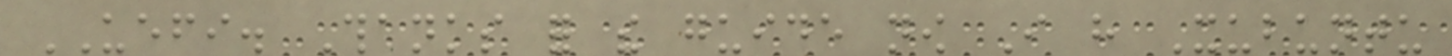UEFI. Thanks for the guide now I have Xubuntu
